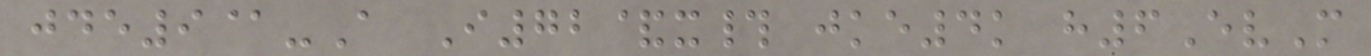jde9@-A I72&x# jke4k h6EvM
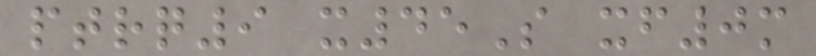ptrq9 x45S xf0m
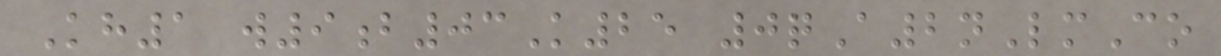Kh1 w9b03K25 0qA2nLmCo
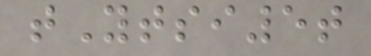tYtsi5t
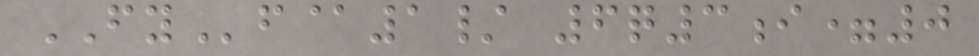FYf@1/ 6q3i=0
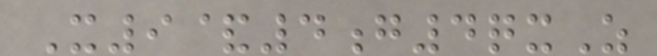X9&4g4qxZ
